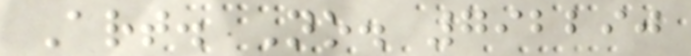Art. No. 792290
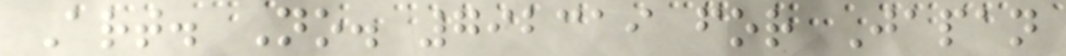Art. No. 792319 for Japan
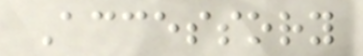Accessory
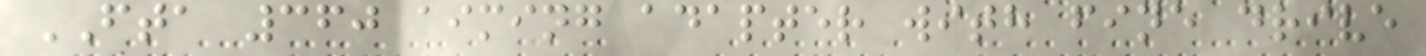FTA 360 aiming adapter with fine drive
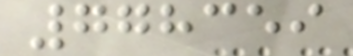778359
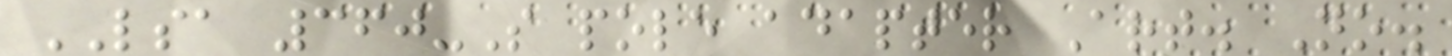LSA 360-S pole adapter Art. No.
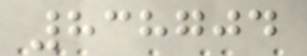838704
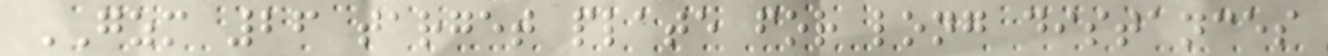GZM 26 target plate for long distances
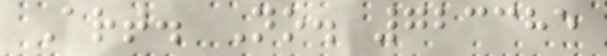Art. No. 723385
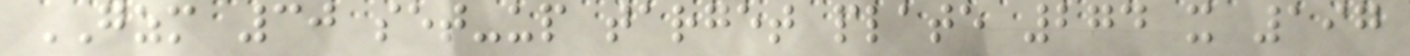GZM 30 set-up target plate 274 x 197
